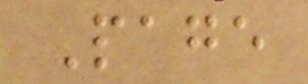Page
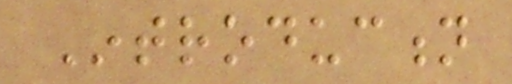Introduction
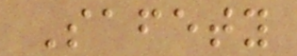Safety
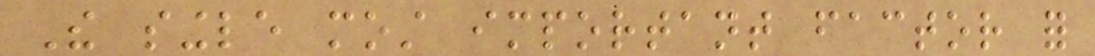The single most important factor for
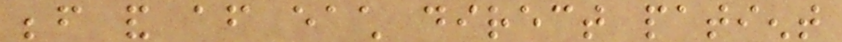before and after each direct patient
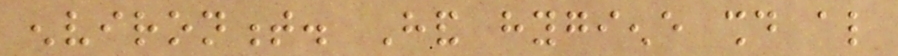environment. Hand hygiene should also
